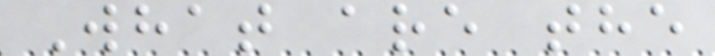What are the
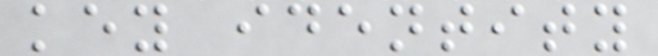key identity
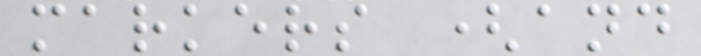markers (and
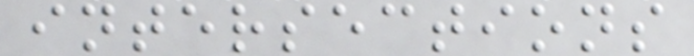intersections
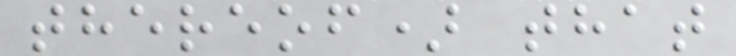thereof) that
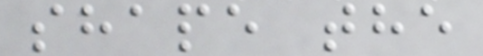shape the
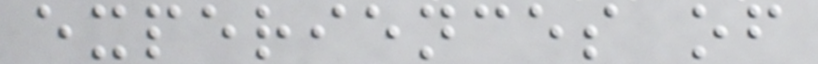experiences of
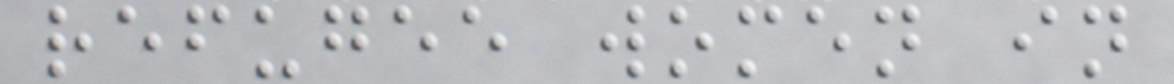refugee women in
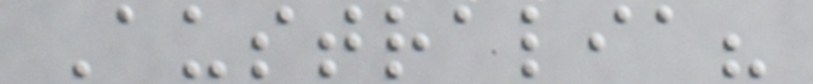Australia?
